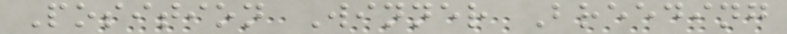Position Winner Breeding
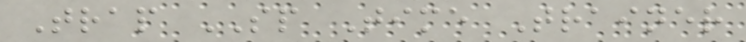Trap SP Time Trainer
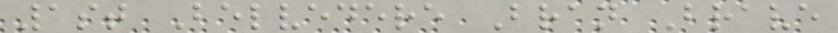1st Belvedere Bran Brave
